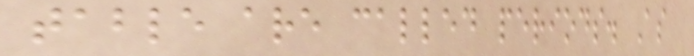table are called periods. As
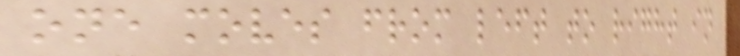one moves from left to right in
